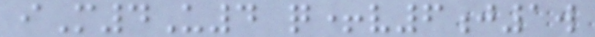iM4U4 q+v6j1w
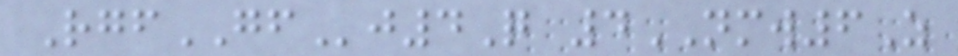RgfGFj4Q 4NMW6Z
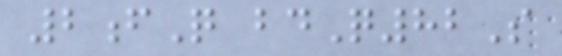2fQ bdQ82S
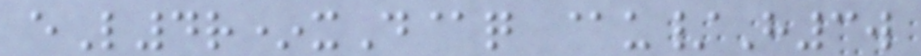eL4r*xD@q @u/H3w
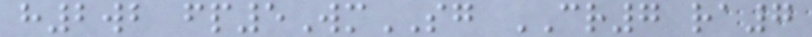h2wb fp5WmSG CR7 ra7
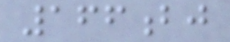166bj
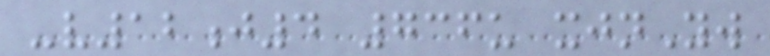-v12j4 736u xjnYw
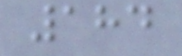184
